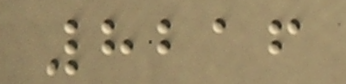8216
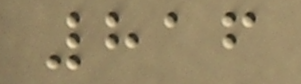816
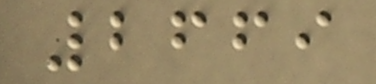2669
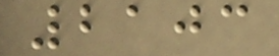2103
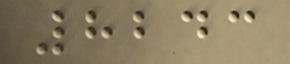8243
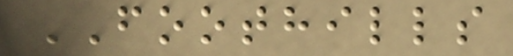FOOTHILLS
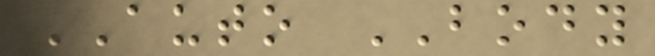AUTO BODY
